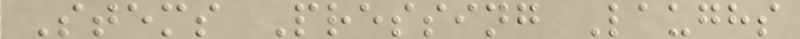Stems Pressing Laughs
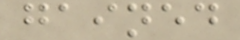gained
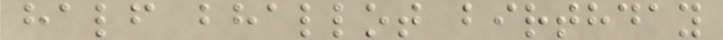half bhallot birthday
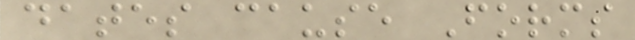dates cause Forms
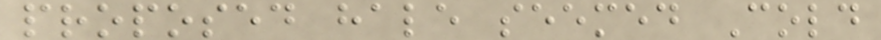proposed hale seemed Cold
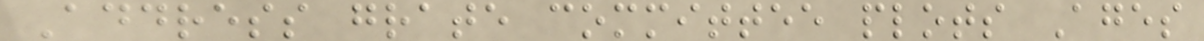Address grate committee plots Ages
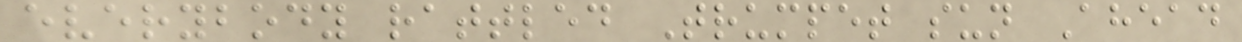everybody rattled Trumpet sun Ahead
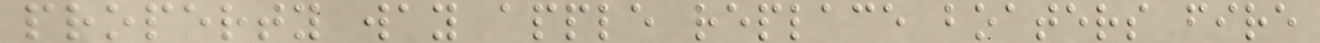property way apple replace boaters fire
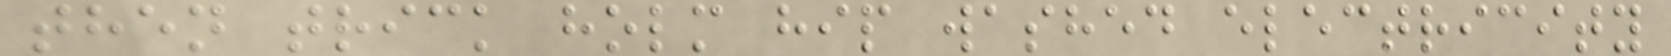then trick holm hip washed electricity
